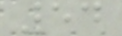54
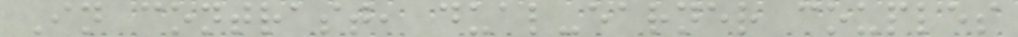In contrast, dual-earner couples
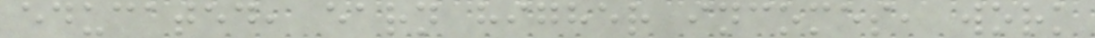educated, earn higher incomes, work
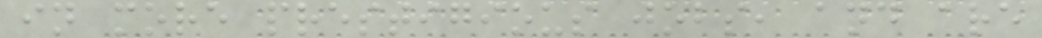in more prestigious jobs, and are
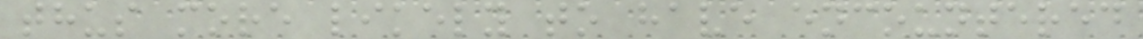thus more likely to have encountered
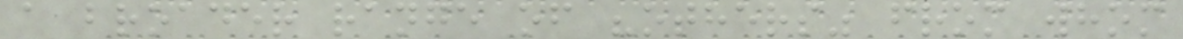a broader range of "others" from whom
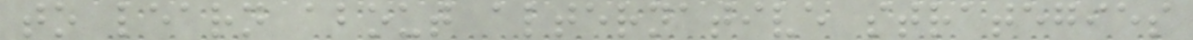to learn about alternative strategies
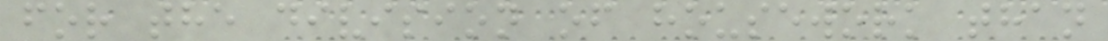for the division of housework than
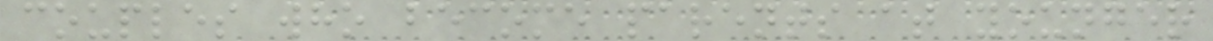couples who become parents at younger
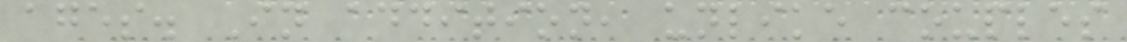ages. In addition, unlike couples
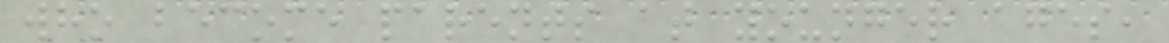who become parents at younger ages,
